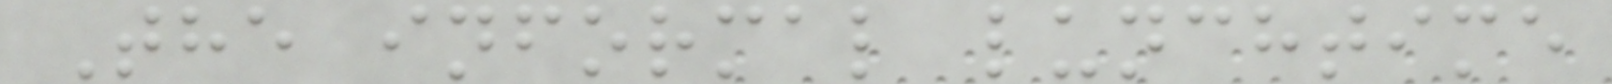The informal lunchtime
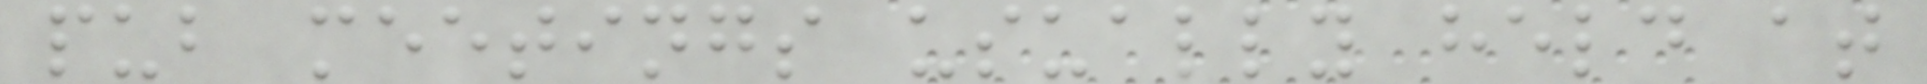pub meetings usually held at
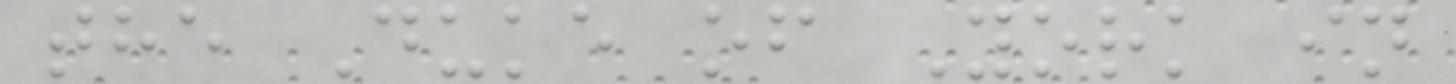the Duke of York in
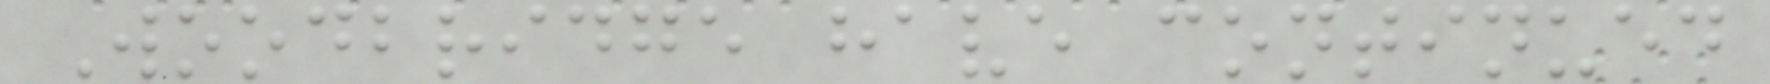Woodbridge have continued
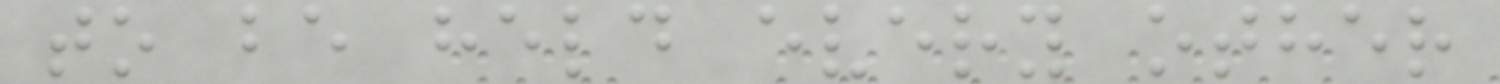to be held every other
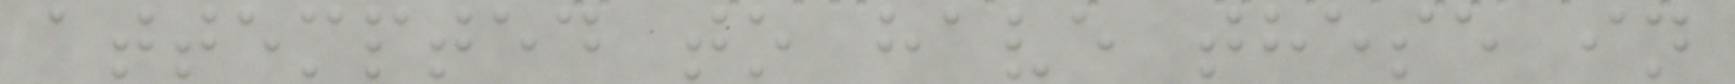attempted to have these in
